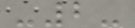-2-
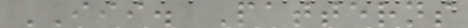III. Patterns
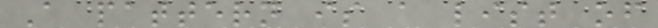A pattern is a list of
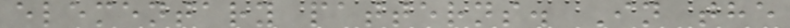elementary patterns. In the
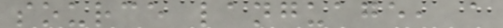source language, a
